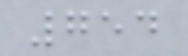754
